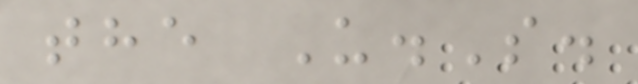the U.S.
